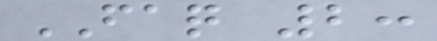FAQ 2:
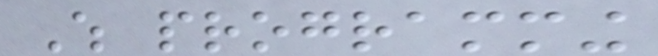Which programming
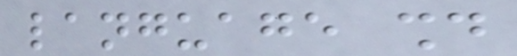language should
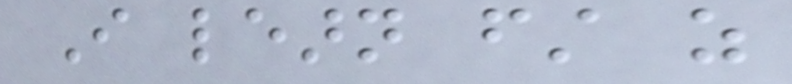I learn first as
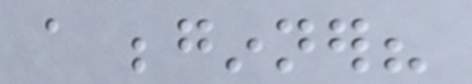a beginner?
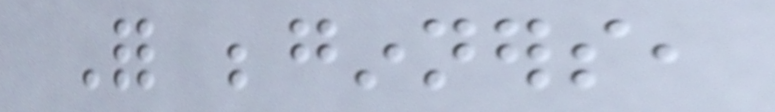For beginners,
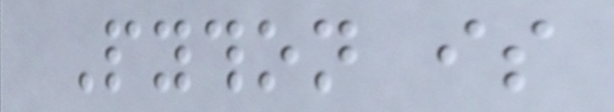Python is
